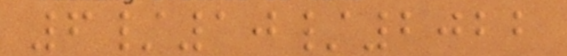6/10/2022
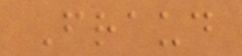Fraud
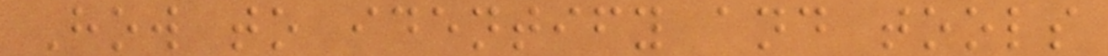How to identify and tools
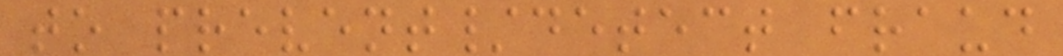to prevent/detect fraud
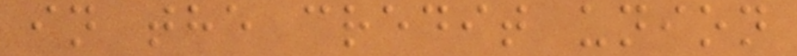in the credit union
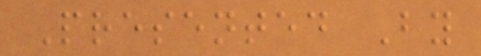Presented By
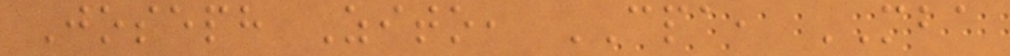Joseph Zito, CPA, MBA
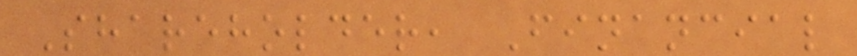Shareholder, Financial
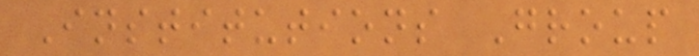Institutions Group
